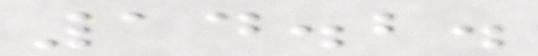14.2.
